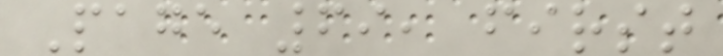Page 69, first
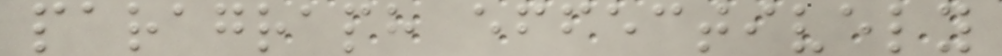paragraph effectively
